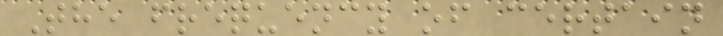The frequency of certain
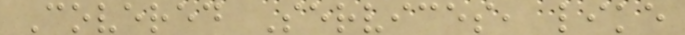Covered Services, like
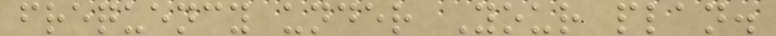frequency under Your plan.
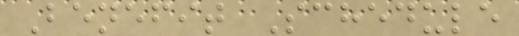Benefit Schedule
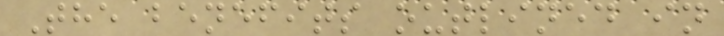The benefits outlined in
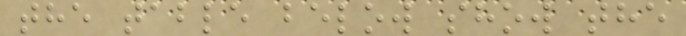the table below show the
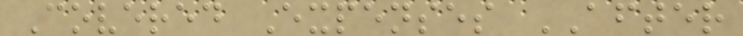Covered Expenses AFTER
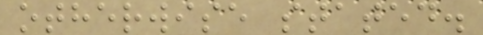otherwise stated.
